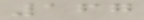167
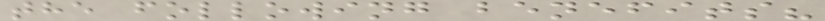the following benefits?
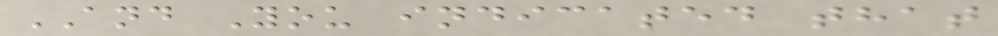AND You indicated that
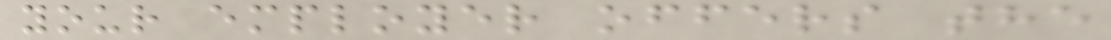your employer offers the
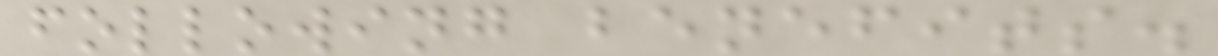following benefits.
